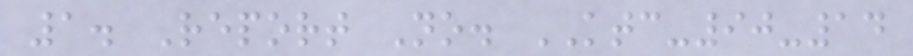1. Report No. KTC-90-14
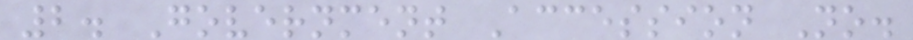2. Government Accession No.
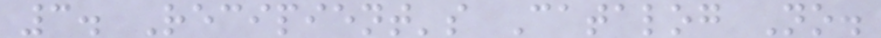3. Recipient's Catalog No.
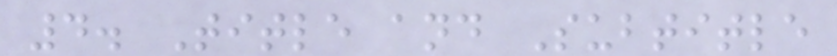4. Title and Subtitle
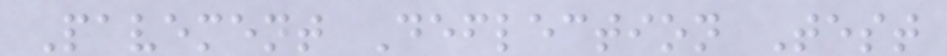Pavement Deflection Test
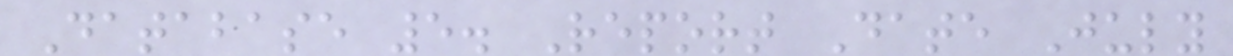Database 5. Report Date July
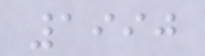1990
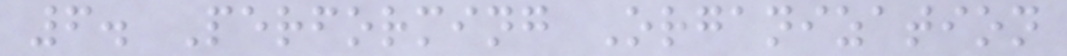6. Performing Organization
